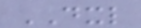DXL
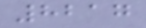8217
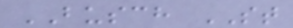BUSCH ST
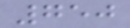750
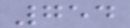754
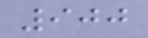900
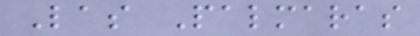Las Palmaras
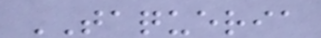TAQUERIA
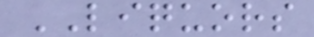LIQUORS
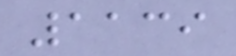1139
